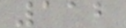112
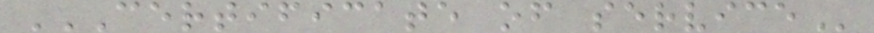CERTIFICATE OF SERVICE
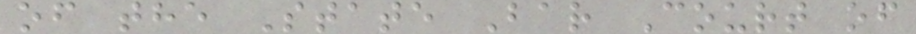of the State Bar Court of
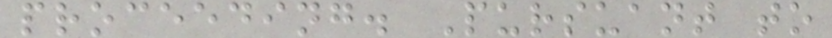proceeding. Pursuant to
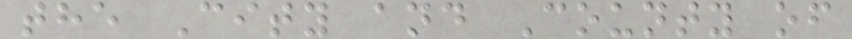the City and County of
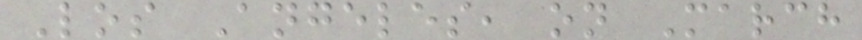Los Angeles, on March
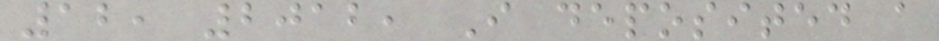12, 2012, I deposited a
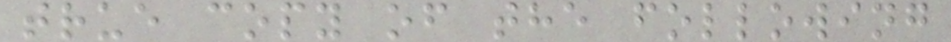true copy of the following
